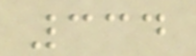334
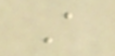A
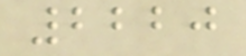2220
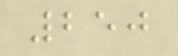250
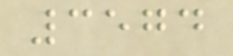3574
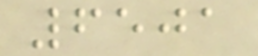6501
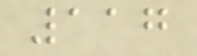117
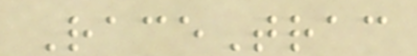RaceTrac
